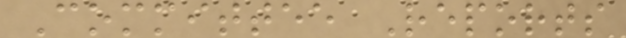Committee Reports
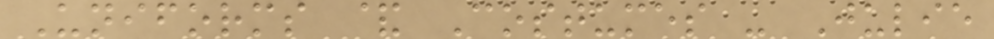Uniforms & Costumes - Julie
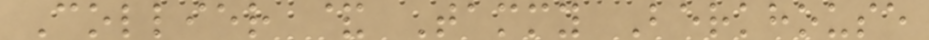Collier & Tammy Berkhouse
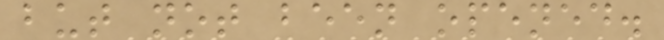but not been opened.
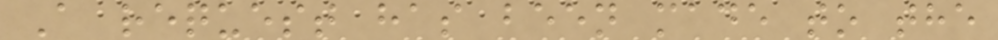A request has been made to the
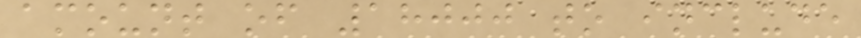amount of 18000 to include
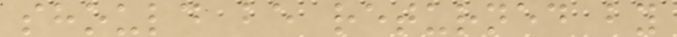should be returned by
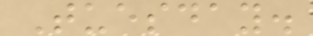Tuesday.
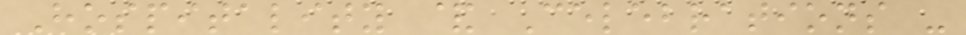Hospitality & Celebrations -
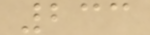233
